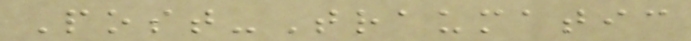Post-Traumatic
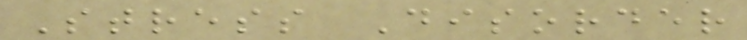Stress Disorder
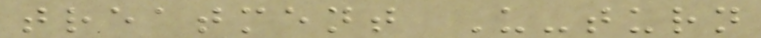treatment U-turn
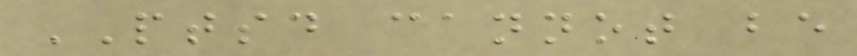PTSD cannot be
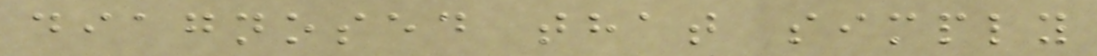diagnosed that simply
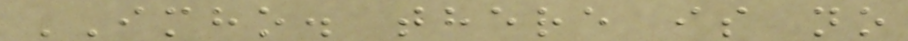IMHO. there is no
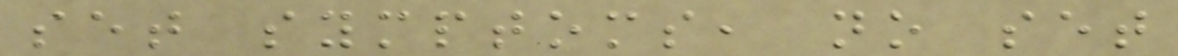set symptoms, no set
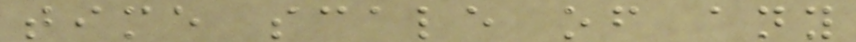time scale of any
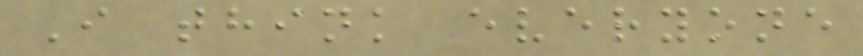I think everyone
